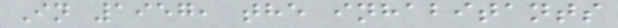In 1957, the inhabitants
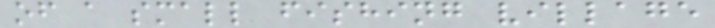of a small fishing village
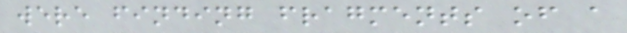were finding fragments of a
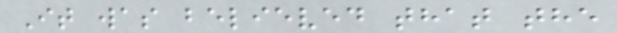It was believed that the
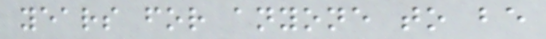years for anyone to be
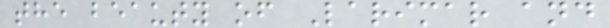the beauty of Larimar and
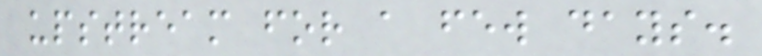upstream for a few days.
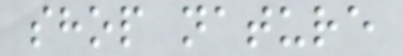shop nature
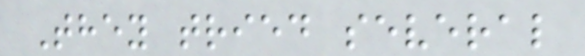They tried several
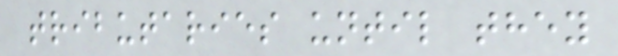tributaries until they
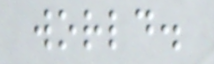world.
